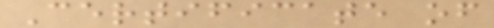Certificate of
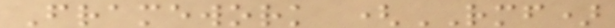Framework (RMF)
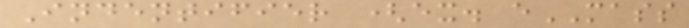Indentifier (ex. eMASS
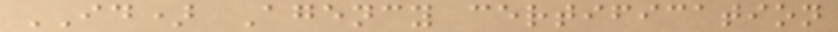ID) Agency certification
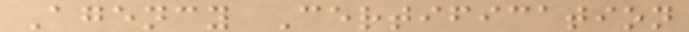Agency Certification
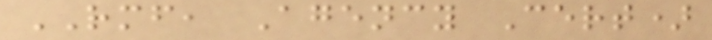RMF, Agency Cert)
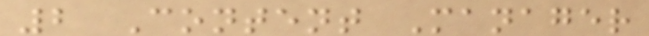2 Content Manager
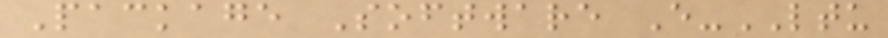Package Software E-LTU
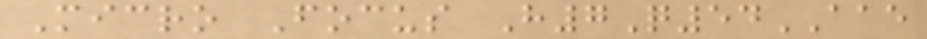Micro Focus H7Q54AAE
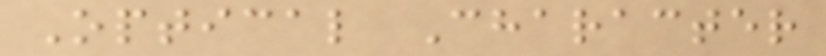Optical Character
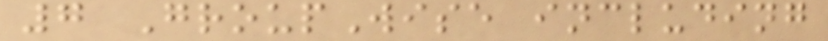7 GroupWise including
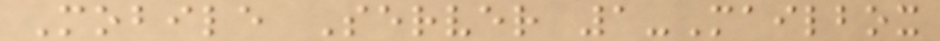Mobile Server 1-Mailbox
